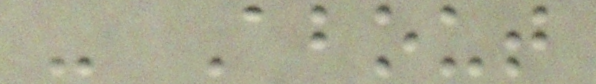- About
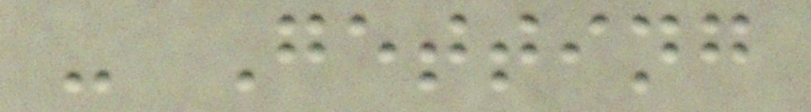- Getting
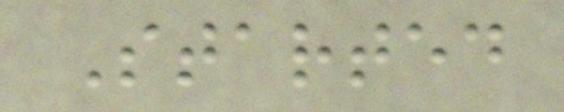Started
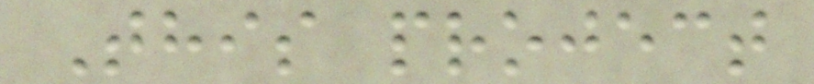This project
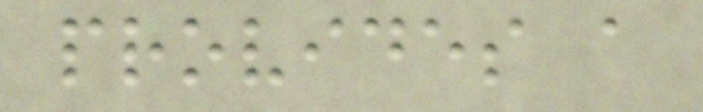provides a
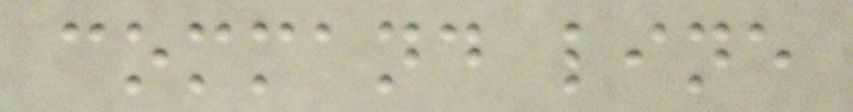command line
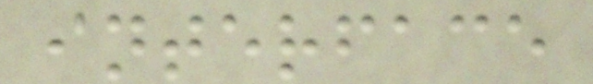interface
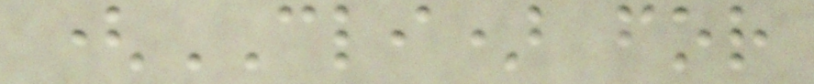(CLI) for
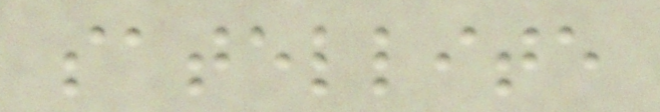satellite
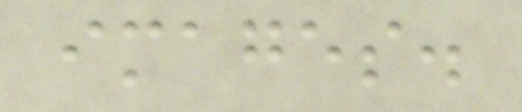images.
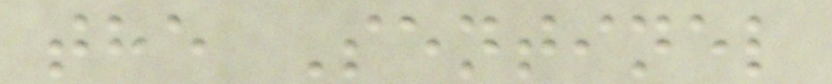the Sentinel
